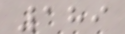189
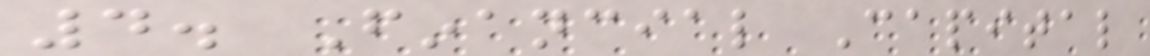4. Financial Capital
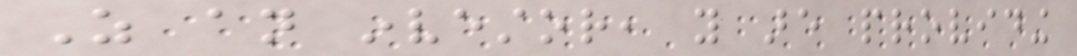As an investor, you are providing
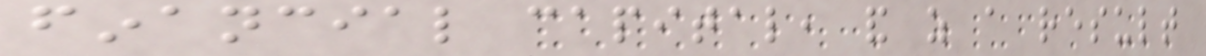financial capital, and as a result
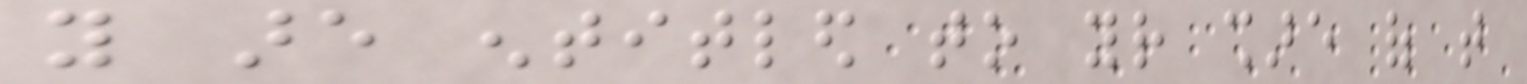you are entitled to your share of that
